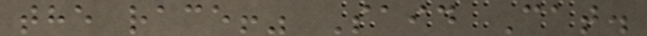the race!" Said Cat.
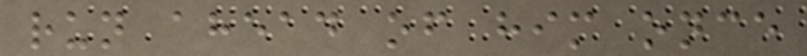run ahead of him once
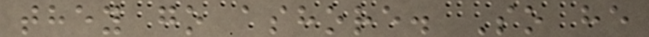they go ashore. So he
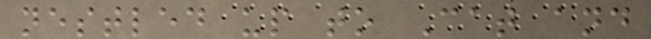nestled up to Cat and
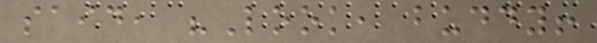said, "Look, buddy!
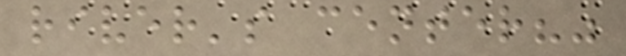river's center?"
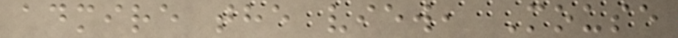admire the view, Mouse
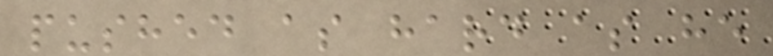pushed as hard as he
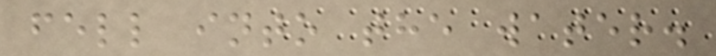fell into the water.
